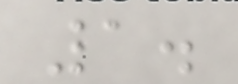1.
